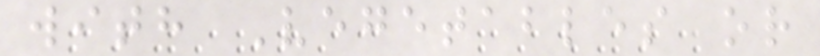with Vegetables or
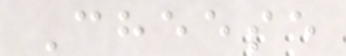Cheese
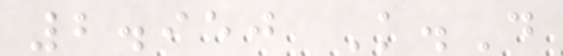2.950 K.D
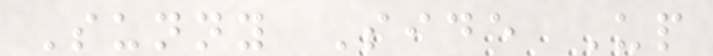Sunny Side Up
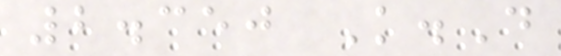2.350 K.D
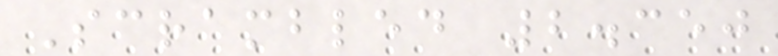Scrambled 2.350
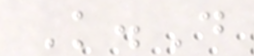K.D
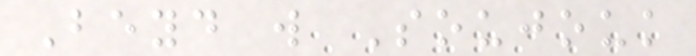Beyd w Soujouk
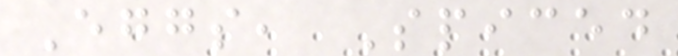Eggs, Spiced
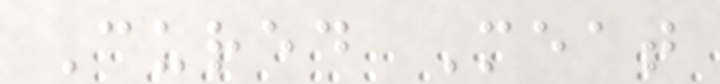Cured Meat
